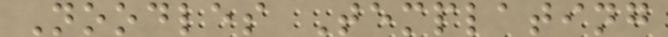Noodles Templating
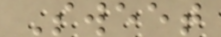Sweet
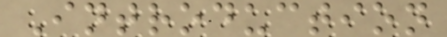Introduction
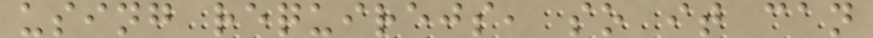using requirejs, so it can
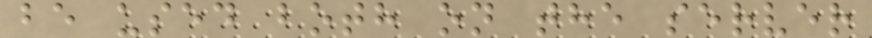be used both on the server
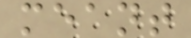meant
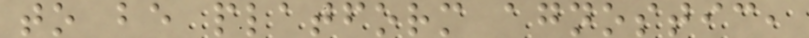to be platform agnostic,
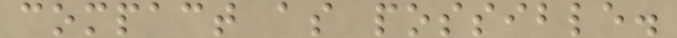compact as possible.
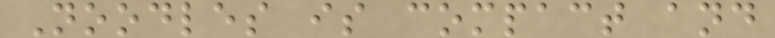Noodles is compact and
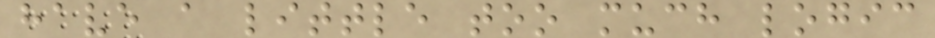have a little too much logic
